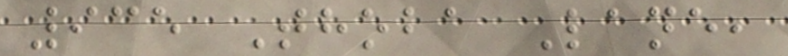935 Thoba Lane,
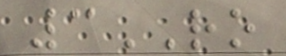3RO
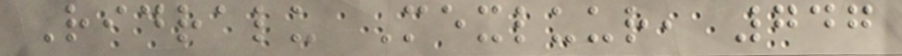Ridralu Mexluur, 747
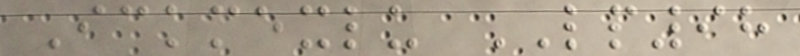Ickmexlu LP98
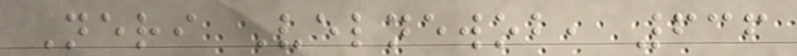Neri Velnewob, 636
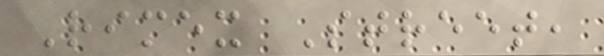Rimex Street,
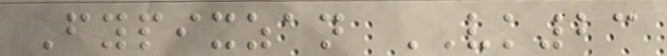Fypixzan VK23
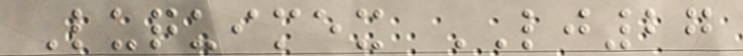Luquimex LJ27
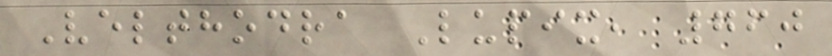Velthodra Lupix, 760
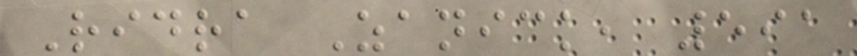Ridra Zanick, 591
